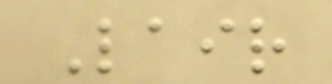Lair
